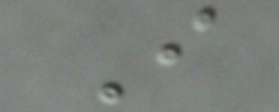I
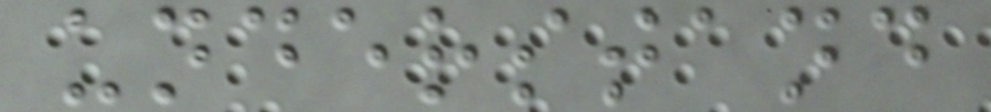understand
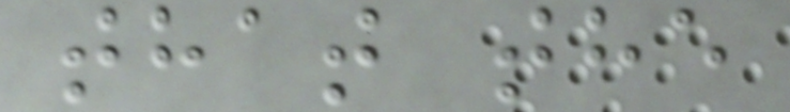that the
